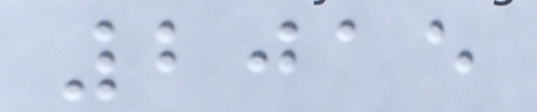2015
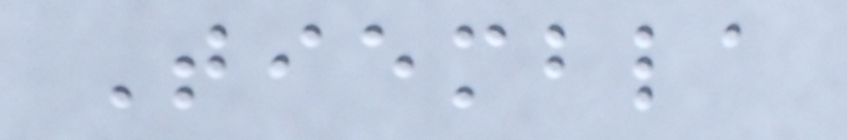Tiembla
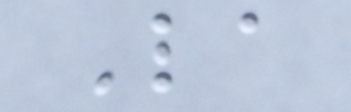La
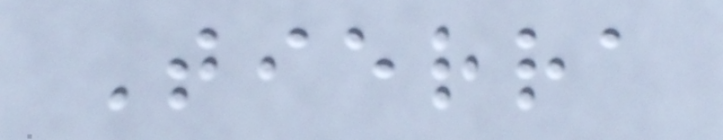Tierra
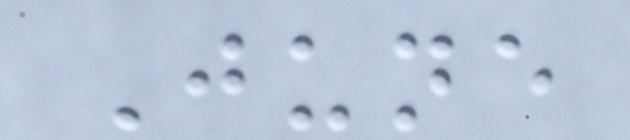June
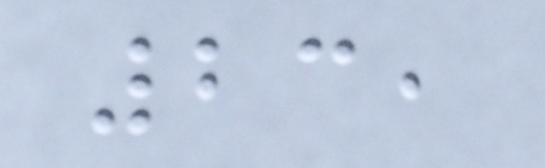23,
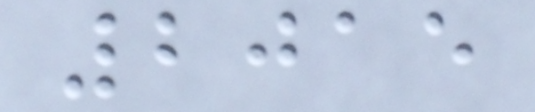2015
